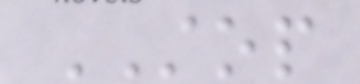STOP
